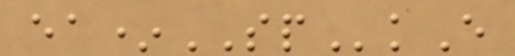ea*SPkE
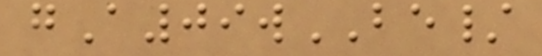gA09wBE/
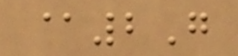@2G
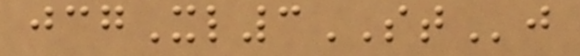jcgXl3STj
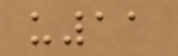u11
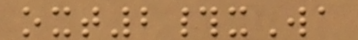oxt2#xWa
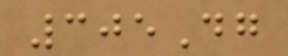305Dg
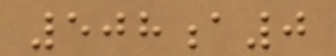508a0
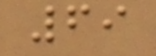69
